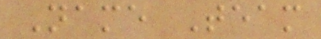Name Team
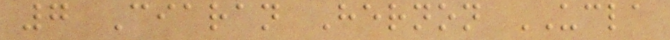7 Ciaran Hernon UCLA
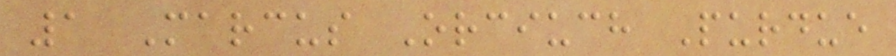1 Marcus Orciuch Purdue
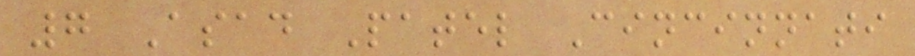7 Asad Patel Cincinnati
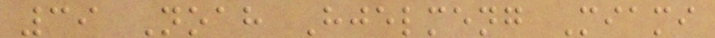39 Noah Hjelmeng Miami
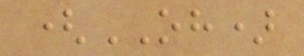(OH)
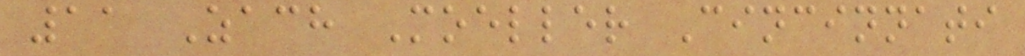11 Zach Moeller Cincinnati
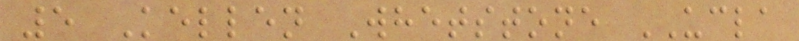5 Kellen Whetstone UCLA
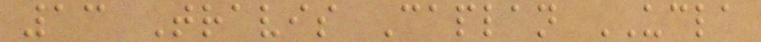13 Travis Caplan UCLA
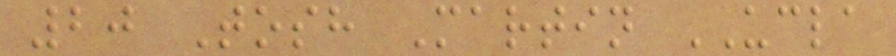20 Tosh Martin UCLA
